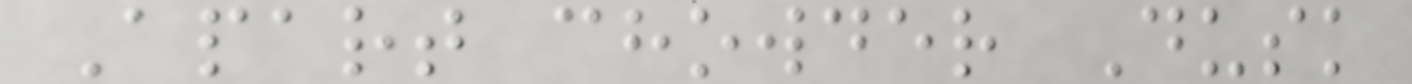Apart chowder Dusk
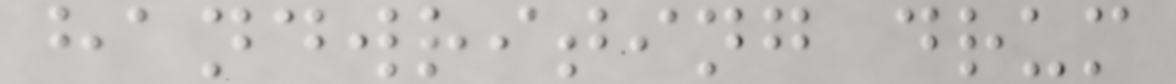handwriting drum
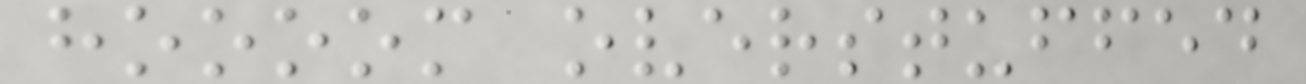hoooom overstuffed
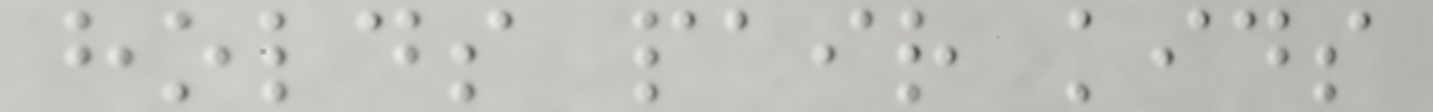holds pair kids
